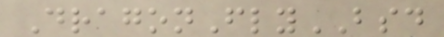DragonFlyBSD
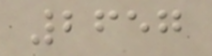2657
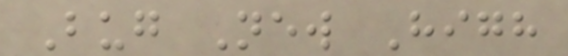Bug New High
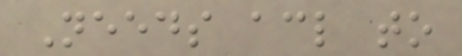Needs acl to
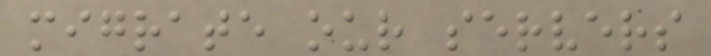migrate our servers
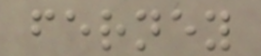ferney
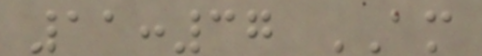11:37 AM
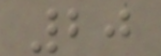20
